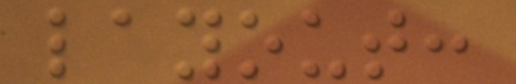layout:
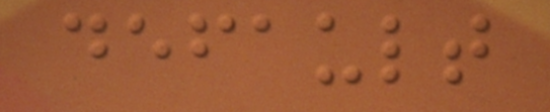default
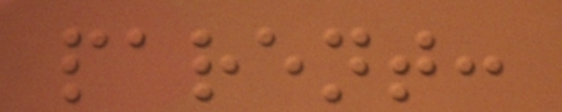parent:
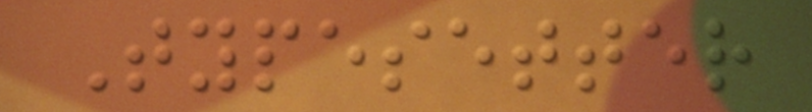Typesetter
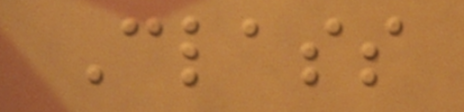Class
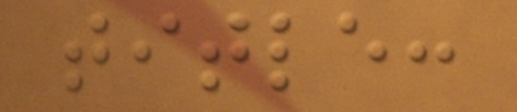title:
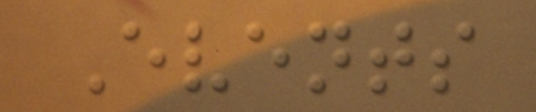Events
